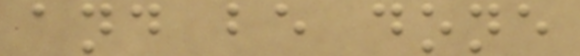and be done
